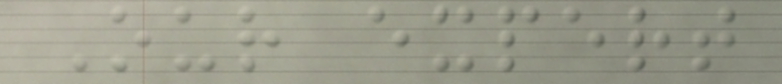Our expert
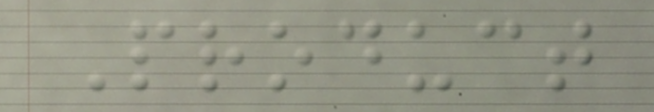Product
